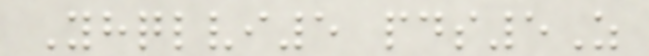Yhqlvi5 pds5Z
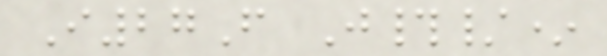I27F J#/*
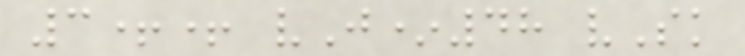3++ vJ*48 vSk
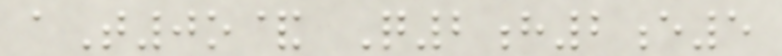aT0o& Q2h2e5
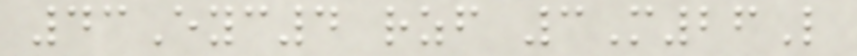43Eyc4 rzf 3M26L
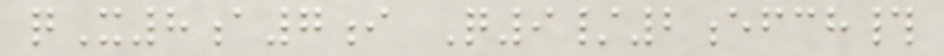qX8a7i Q9/2efch#
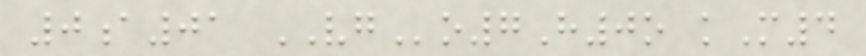0a01 VGo7H0o kM4
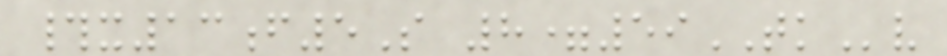#x13f5S 8=59TKv
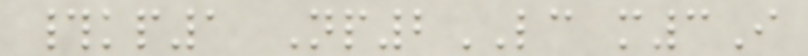#kp1 Np2LC m3I
